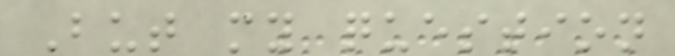But my question
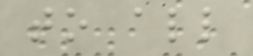to all
